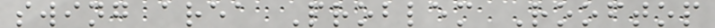swing area Problem Rooftop
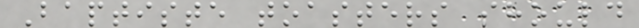Baptiste toasters should
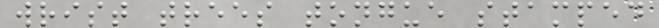wrist trees tongue stamped
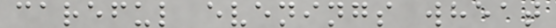careful evenings wheat
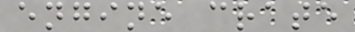engine crate
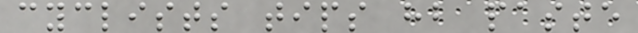cyclists tips hb paste
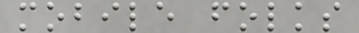mobile folks
